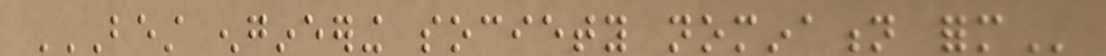BEST ENGINEERING SOCIETY NOMINATION FORM
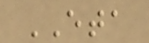ETA
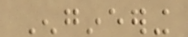Engineering
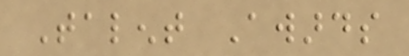Talent Awards
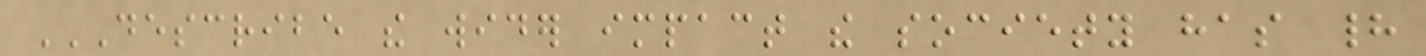DESCRIBE THE WIDER IMPACT THE SOCIETY HAS HAD
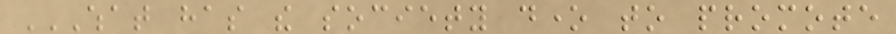WHAT HAS THE SOCIETY DONE TO PROMOTE
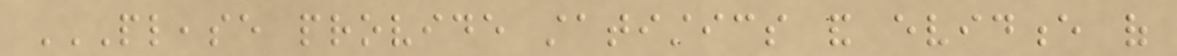PLEASE PROVIDE STATISTICS AND EVIDENCE OF
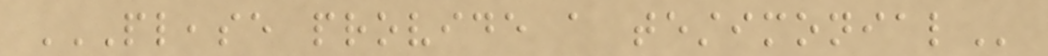PLEASE PROVIDE A TESTIMONIAL
